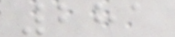281
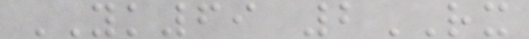YK69 2RX
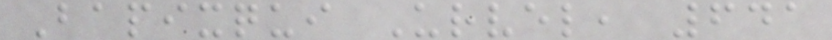Bapixqui Urvel, 641
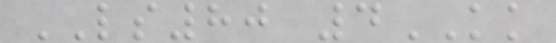LS80 4KK
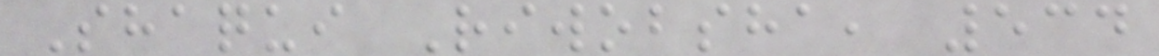Shaqui Riwobsha, 534
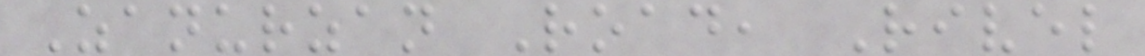Zanurzan Road, Rivel
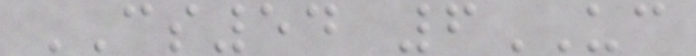CS54 6UC
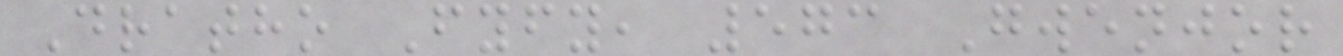Dratho Fyfy, 573 Gwenjor
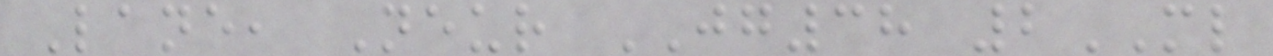Lane, Neur JG38 2ML
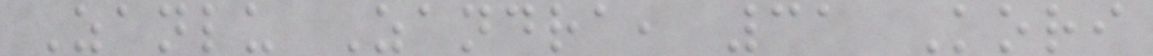Zanlu Zandra, 31 Kori
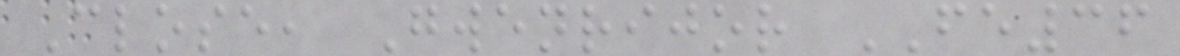Close, Gwenrijor FE36
